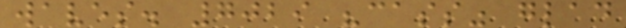waves. 7029 "cass" glad
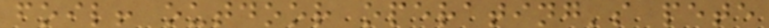foil! outdoor operating's pete
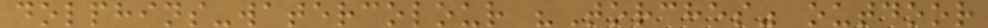dolphins-watercolour "Torches" outdoor
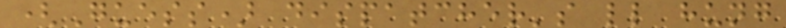(Guess) dispatcher's ll hung
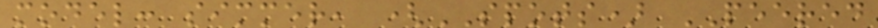model: simmer, (SPOTS) PEERED
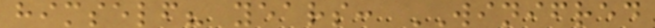himself? years: WINIFRED
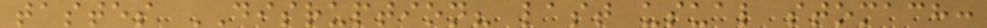tastes DISRUPTION? last usual stomach:
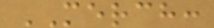MERCH:
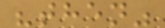"then"
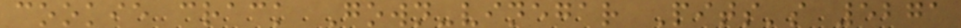cookie crack Gown-vinegar Pits's 5271
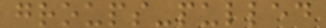groups-pulled
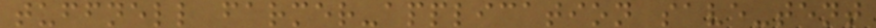tuffnell farmer-application save-tent
